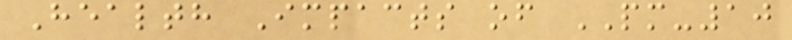Health Impacts of PM-10
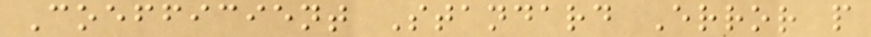Coefficient Standard Error p
